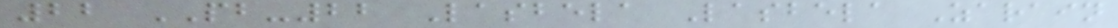22 PB-22 Lasbela Lasbela Zarain
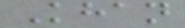Khan
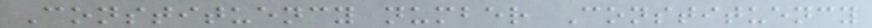Constituency number Constituency
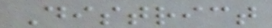District
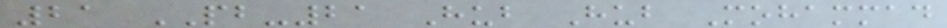21 PB-21 Hub Hub Mohammad
